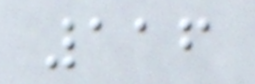116
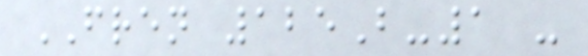FREN 125B-1 -
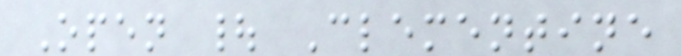Open | Clementine
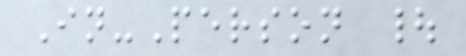In-Person |
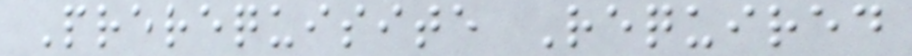Prerequisite Required
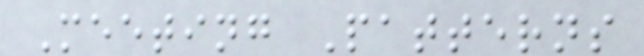Meeting Patterns
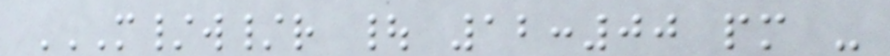M/W/R | 12:00 PM -
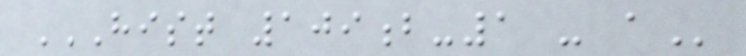HIST 109B-1 - A
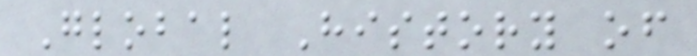Global History of
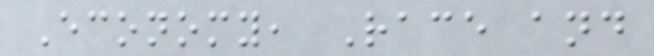Economy, Race and
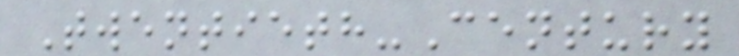Twentieth-Century
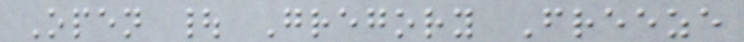Open | Gregory Freeze
